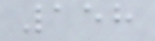158
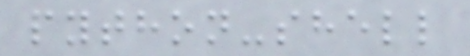python-shell
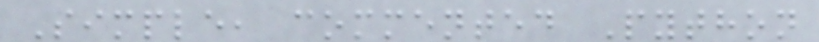Simple, commented Python
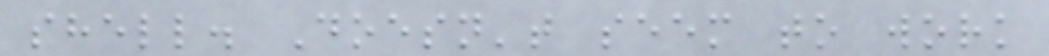shell. Doesn't seem to work
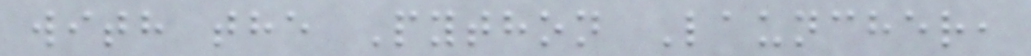with the Python Launcher,
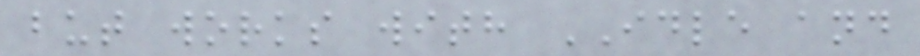but works with IDLE and
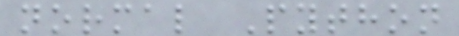normal Python
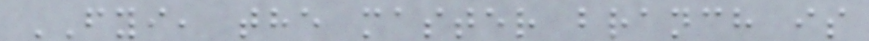FYI, the master branch is
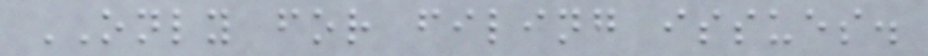ONLY for filing issues.
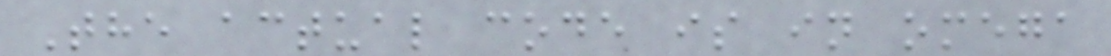The actual code is in omega
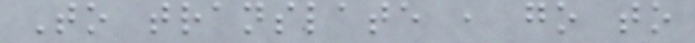To translate , go to
